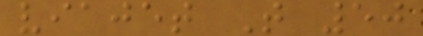viajet T 50
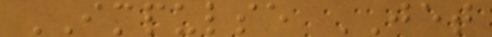IMPULSE JET
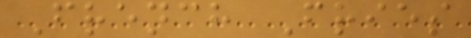French Fries
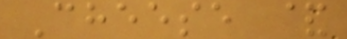Cheese &
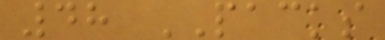48 PACKS
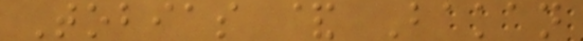Tobias & Bakan
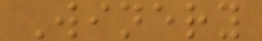Winery
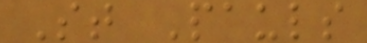St Pauls
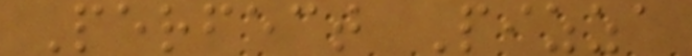Perfect Pizza
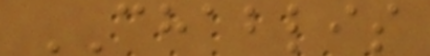CHABLIS
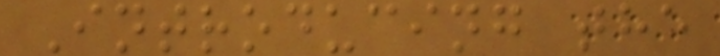Introducing the
